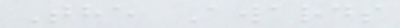The Awards
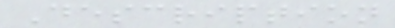Description
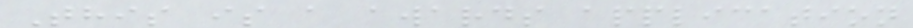This is a awards application
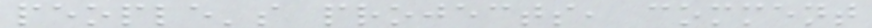people's projects, comment
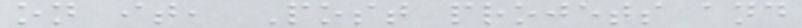on it, Post projets and
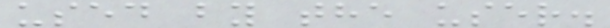used by the user.
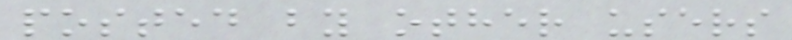posted by other users
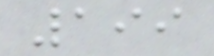199
